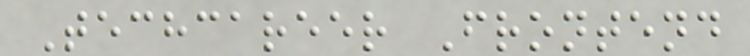Techcareer Frontend
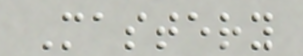Mastery
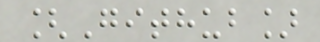[Github]
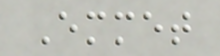Emmet
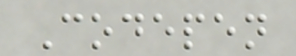Codepen
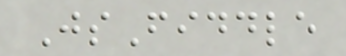JsFiddle
